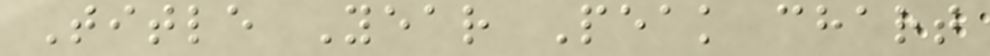Title Year Peak chart
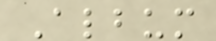Album
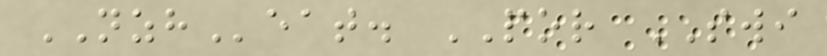NZHeat. POR SWI
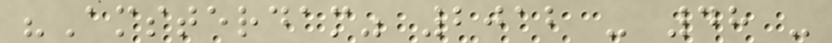"Amsterdam" 2012 - 48 -
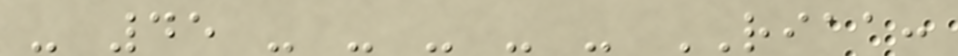- 45 - - - - - RIAA:
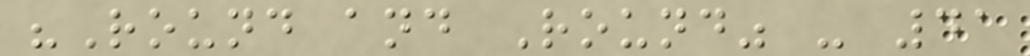"Round and Round" - 41
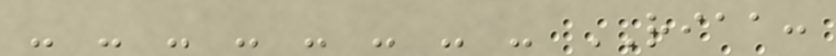- - - - - - - - RIAA:
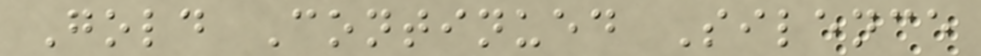Gold Continued Silence
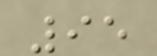95
